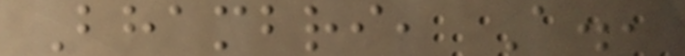Bhambri, A.,
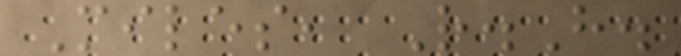Miles, R.H.
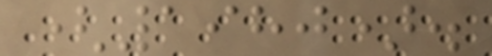(1980).
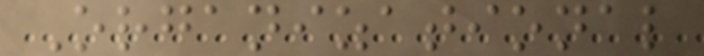Organizational
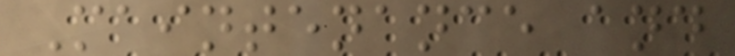Maintenance and
